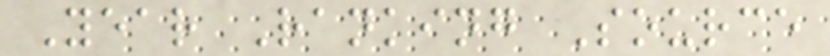Year Ranking Source
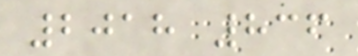2018 836
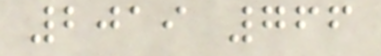2019 766
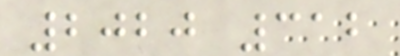2020 312
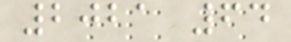2021 64
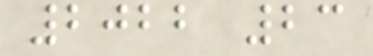2022 23
